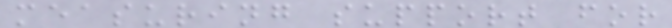measuring support for
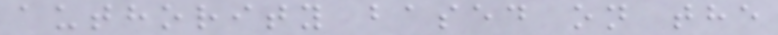authority based on the
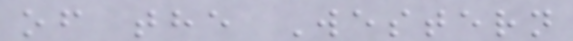of the Western
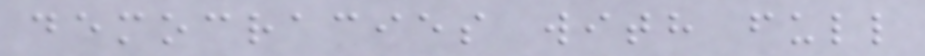democracies with full
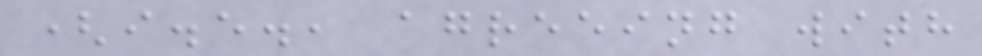(i.e., agreeing with
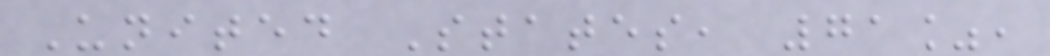United States, 71%,
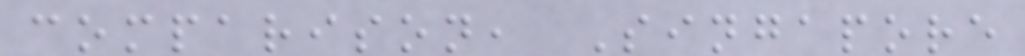comparison, Singapore
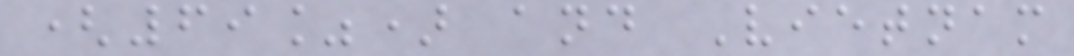(69%) and Vietnam
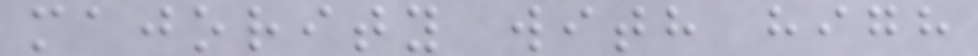majority with high
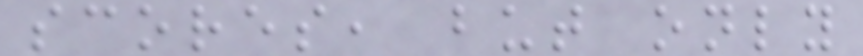scores, but only
